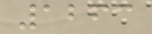1263
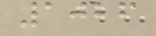1026
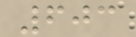603
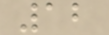12
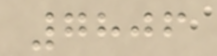7806
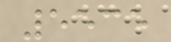5535
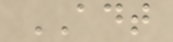ADT
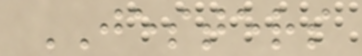JESTERS
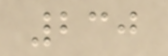230
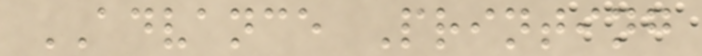ADVANCE Printing
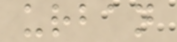urban
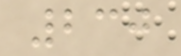230
